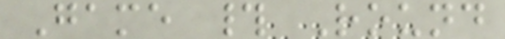Game # Round
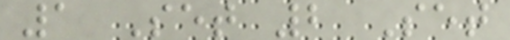1 Set 2 Set
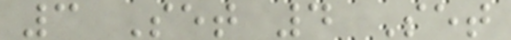3 Set 4 Set
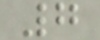7
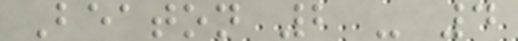Beaton 2 - 4
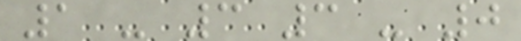1 - 3 3 - 0
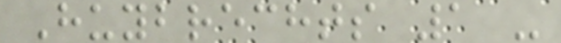Huybrechts 1 -
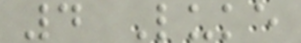4 Luke
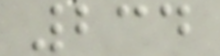234
